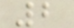2
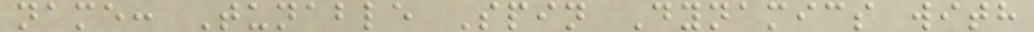name: Tunable Spin Dynamics with
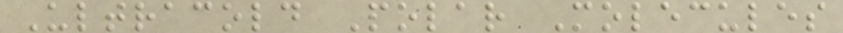Ultracold Polar Molecules
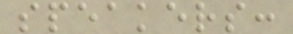speakers:
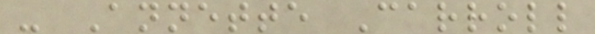- Annette Carroll
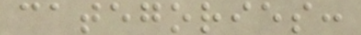categories:
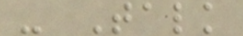- Talk
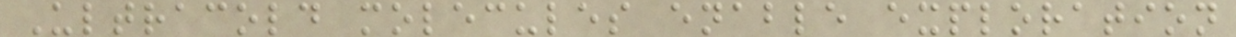Ultracold molecules enable exploration
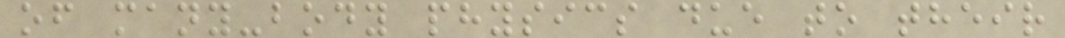of many-body physics due to their
